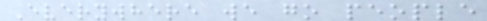Everywhere we go people
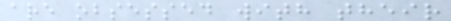are obsessed with their
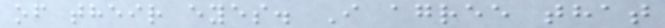of their eyes. I agree that
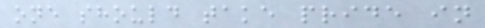one should take pride in
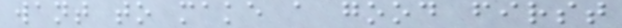want to make a good first
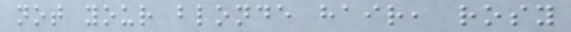not your blonde hair, rosy
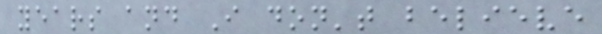years and I don't believe
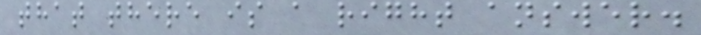that there is a right answer.
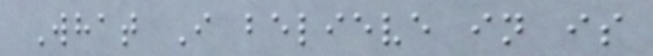What I believe in is
